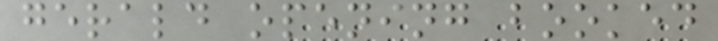gerald opening booked
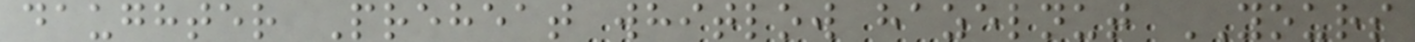daughter Preheat whitlow hazelnut YOURS
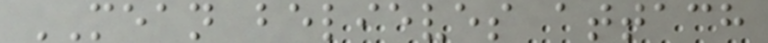MEAN believes attach
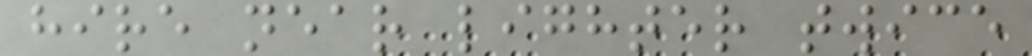hire near lighter twice
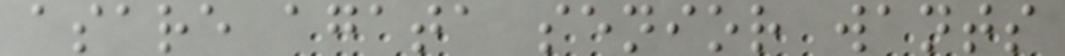asare agata senior wants
